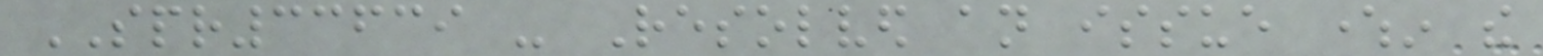SPR33639 - Resolved an issue wherein the
